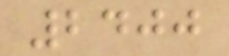2400
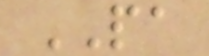PA
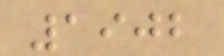1902
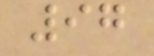97
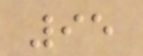95
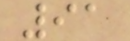91
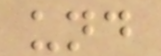und
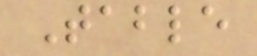Table
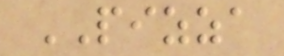PIZZA
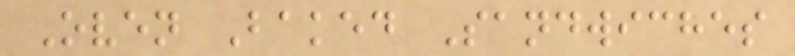Oven Baked Sandwiches
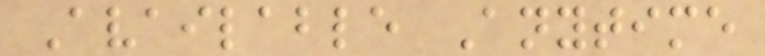Available Anytime
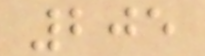205
